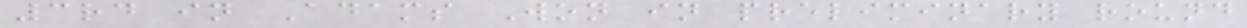3rd in Adams Won in preliminary round
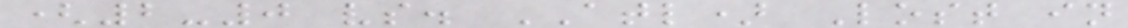(2-0 vs. ATL) Lost in
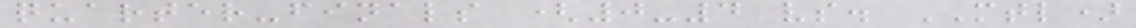quarter-finals (0-4 vs. MTL)
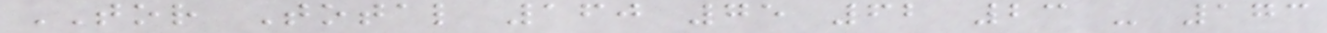TOR Total 160 75 62 23 - 173
